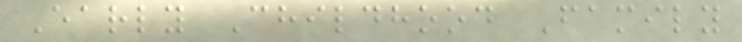Early Childhood Family
